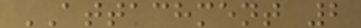ATTACHMENT 2
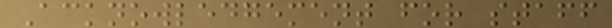Acknowledgement for staff
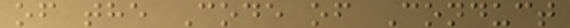of the Code of Conduct
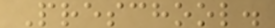Preschool.
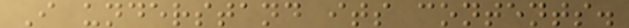I understand its contents.
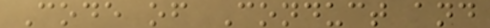Code of Conduct and
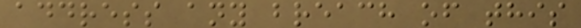address any breach of this
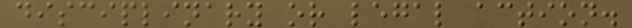disciplinary or legal action.
